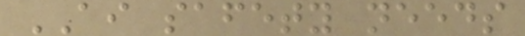AI safety needs
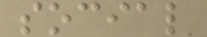social
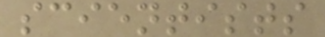scientists
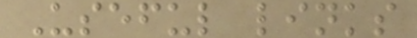Useful links
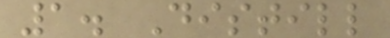1. Distill
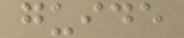guide
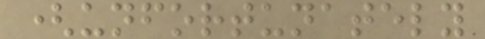(unfortunately
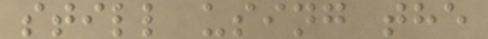still using the
